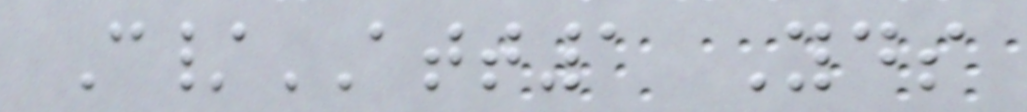C/ATT1 Yds
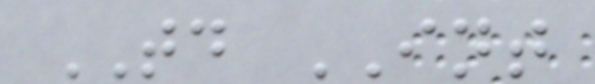TD INT
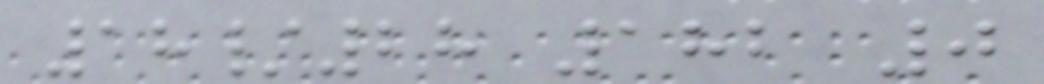18/28 182 0
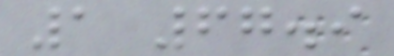1 67.9
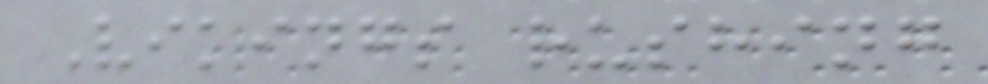Vikings rushing
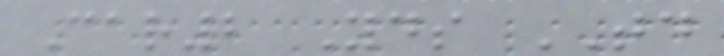Car2 Yds TD
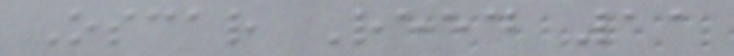Oscar Reed 11
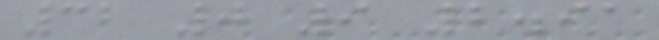32 0 9 2.91
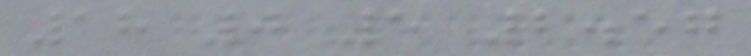18 0 5 2.57
